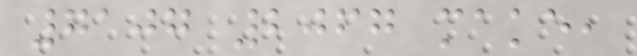7107 2067 make,
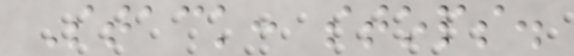Stack: stops.
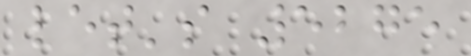let's 5275
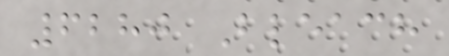6280 Bleach
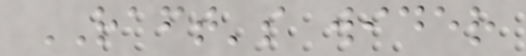RAFT's wider
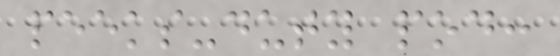peeks-duty pod:
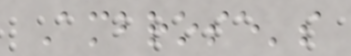Ambrose's
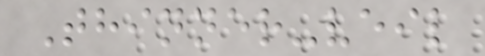Thinner-veil
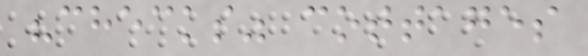"checks" cottages
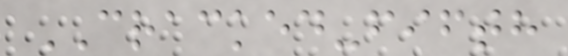CRACKED-fifth
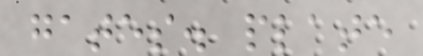gates. plate
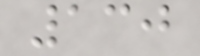130
